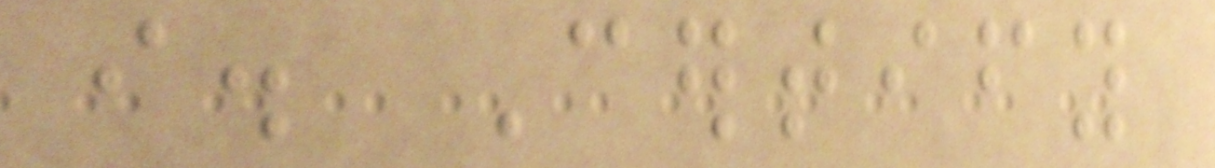i. Certify
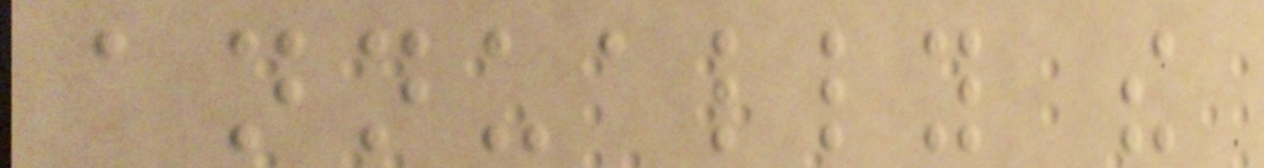annually the
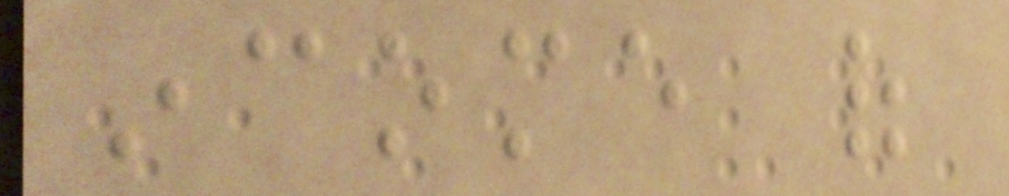income of
